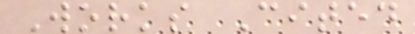Works Cited
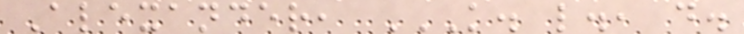Alexander, K. L., D.
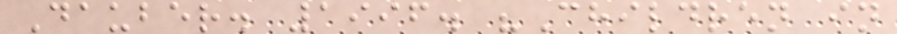Dauber. 1996. "Children in
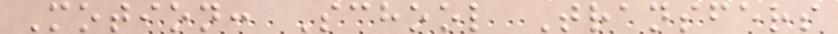Motion: School Transfers
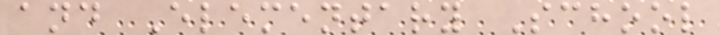and Elementary School
